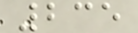235
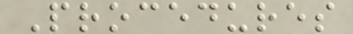Procedures
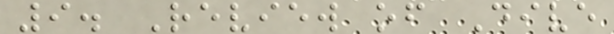9. Review of Dive
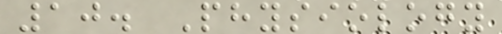10. Physiology
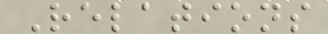Relations
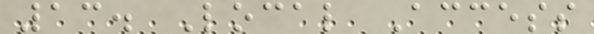13. Local Access
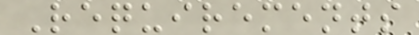Requirements
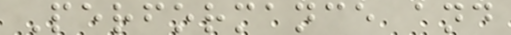Performance and
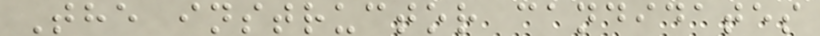The instructor candidates
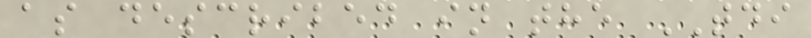as described in the TDI
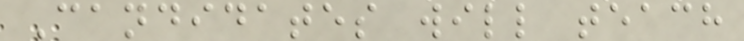Candidates will teach
